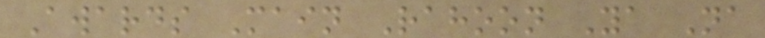Awards Main Rahoon Ya Na
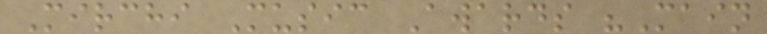Mirchi Music Awards "Main
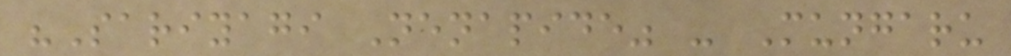"Sariyagi Nenapide" - Mungaru
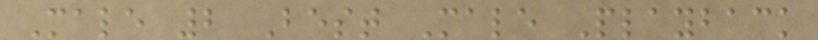Male 2 Best Male Playback
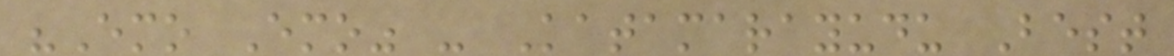"Emo Emo" - Katamarayudu Best
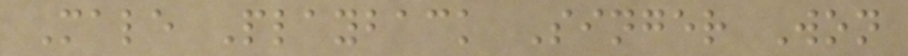Male Playback Singer Won
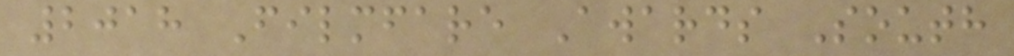2018 Filmfare Awards South
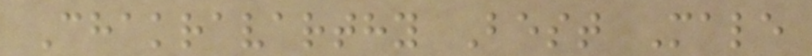Chakravarthy Best Male
